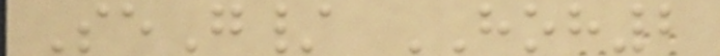SeG/ HOH2
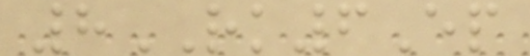8RK6Ep
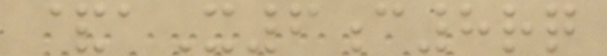&aX6c8rq
